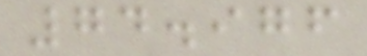74.976
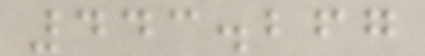443.267
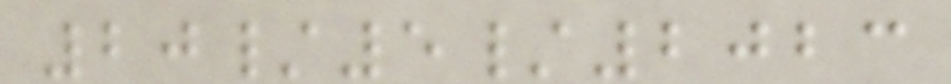20/5/2023
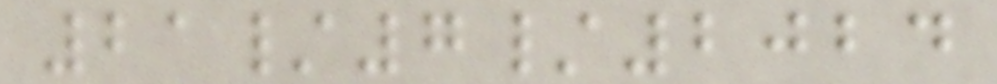21/7/2024
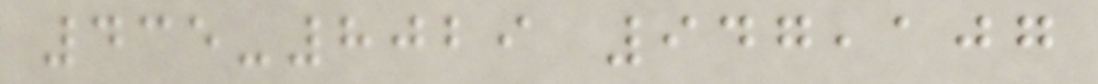435-8029 947,107
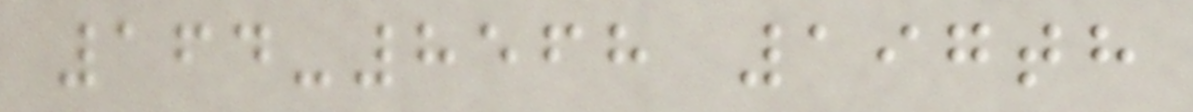164-8568 197th
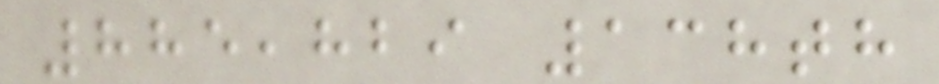885,829 138th
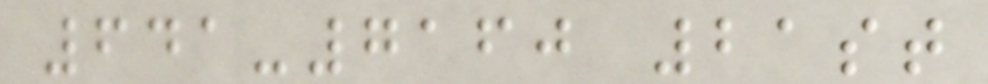641-7160 21st
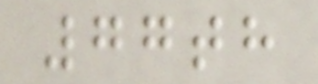77th
